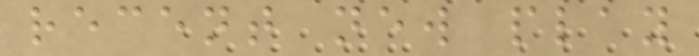recent new play
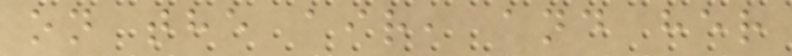on the air, and her
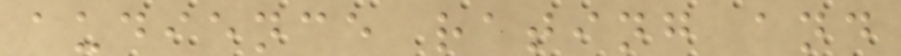audience rating and
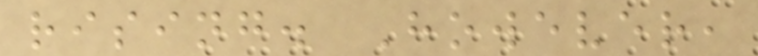rising. However,
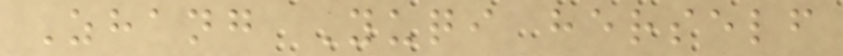Zhang Yuqi herself
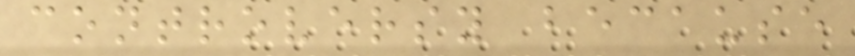controversy because
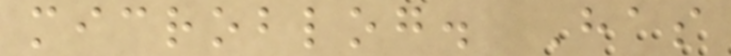microblog. Has
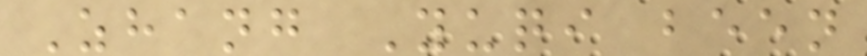Zhang Yuqi been
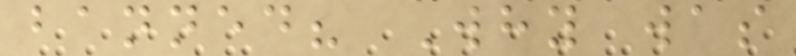banned? Why was
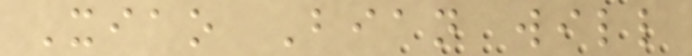Xiao Bian will
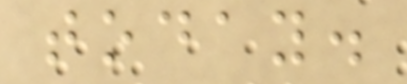today.
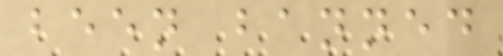been banned
